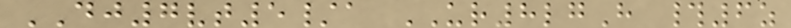DJ7vt5/a UR8lgH #6z
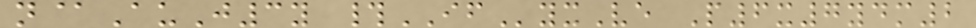n@AuJ3y #IFyxVe P6x7ydm2
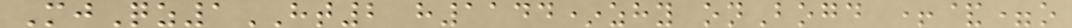MjQz1HT2 h1144*zhy onBogd +&=o
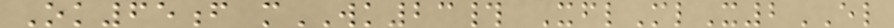Ok65f mWK23# XflMlX2EL
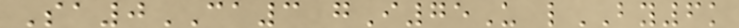Sa0CA3 gI75U lBY6k
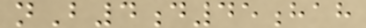nB4d45hah
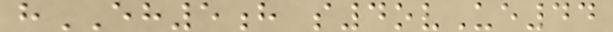hEH5h s4ovUe44
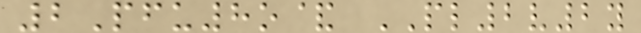2Pfu8o& PL2v2y
